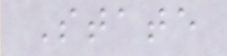State
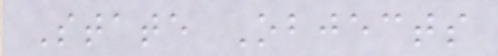State Objects
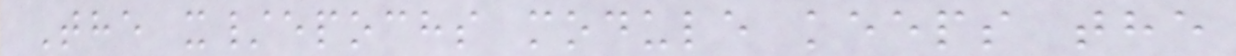The x/epochs module keeps the
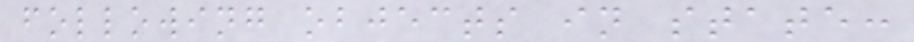following objects in state:
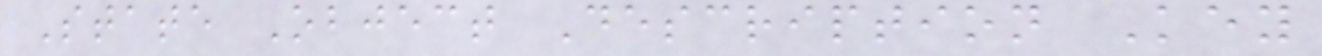State Object Description Key
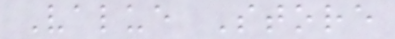Value Store
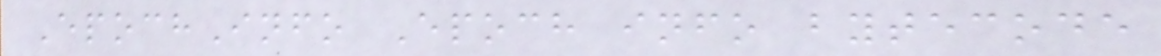EpochInfo Epoch info bytecode
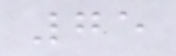75
